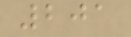201
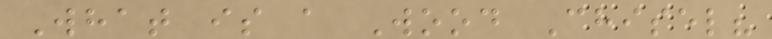What is a Wood Chisel?
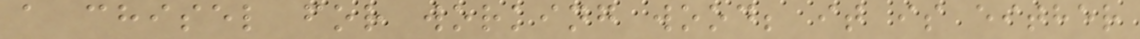a chisel for working wood; it is either
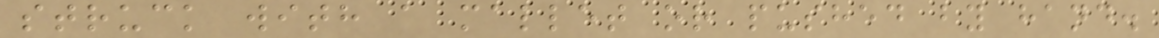struck with a mallet or pushed by hand.
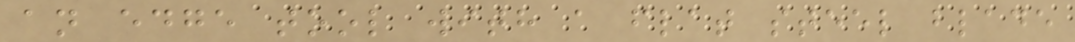an edge tool with a flat steel blade
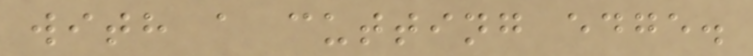with a cutting edge.
